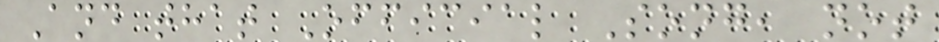And that Official Song, not
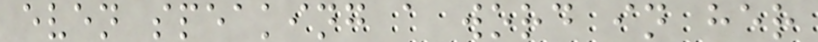even speaking a word in her
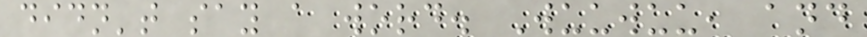didn't say a word. Wuuwuu, and
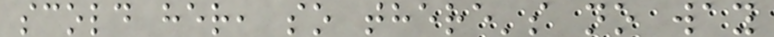scold her, so there's no way
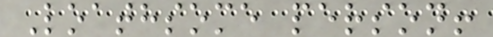Loathsome person!
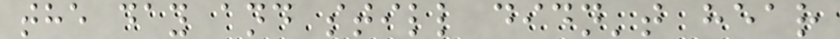the day and still didn't hear
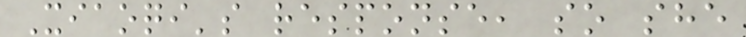Xiaoqi's response, so she
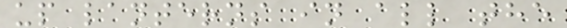up lanterns in all the
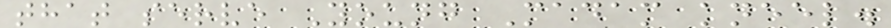that serve Young Madam kneel.
